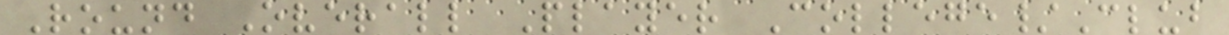Round Overall Player College/Club
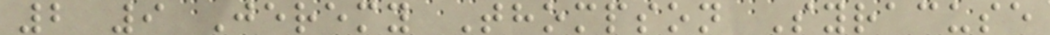2 9 Jeremy Thompson Syracuse
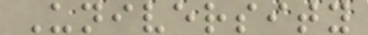University
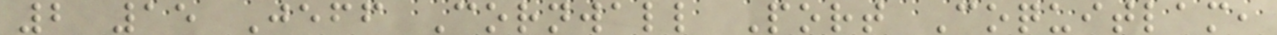2 15 Jeff Cornwall Port Coquitlam,
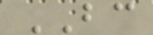BC
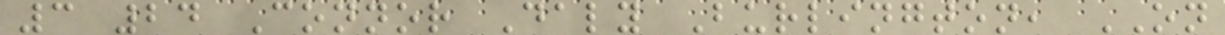3 24 Connor Daly Burlington, ON
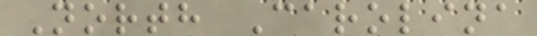North Carolina
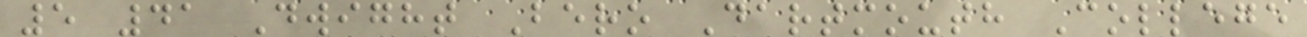5 41 Dwight Bero Dartmouth College
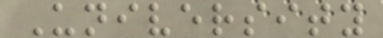University
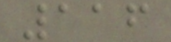116
